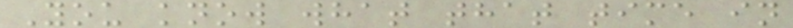You know what that time in
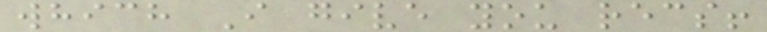which I give you recs!
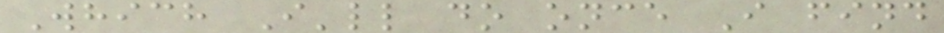Which I'll do once I find
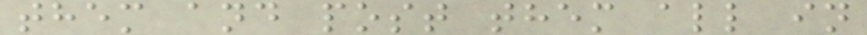them and post them all in
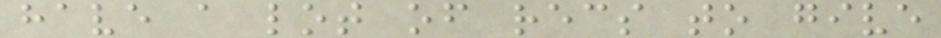have a lot of recs to give
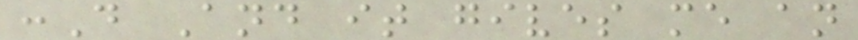:D And it gives me an
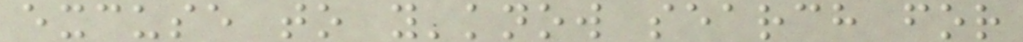excuse to y'know search for
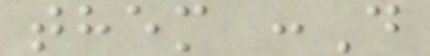them :D
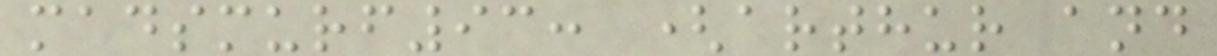madsmurf93: (arthur and
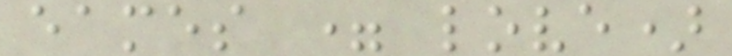eames = love)
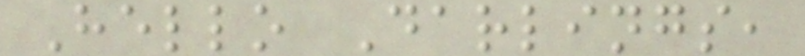Hello Darlings,
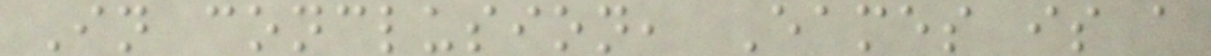In conclusion, Eames is a
